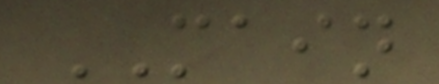MAIN
